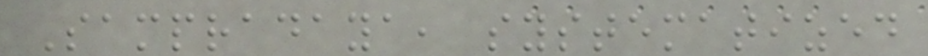Sampradaya, systematized
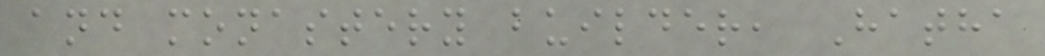and monastery builder, Hatha
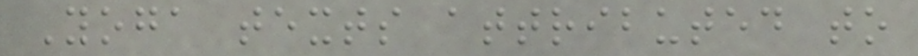Yoga texts attributed to
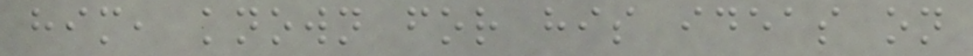him, known for his ideas on
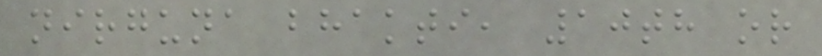nirguna bhakti, 10th or
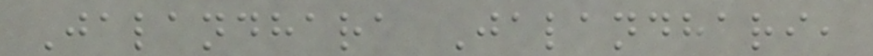Jalandhara Jalandhari,
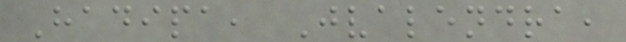Hadipa, Jvalendra,
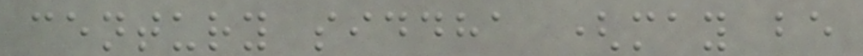century siddha (may be
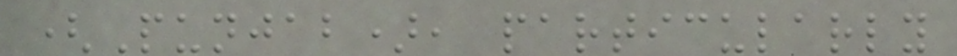(Punjab), particularly
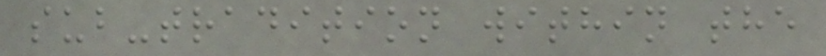sub-tradition within the
